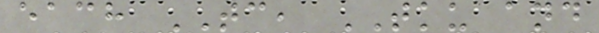each TC, TKU and
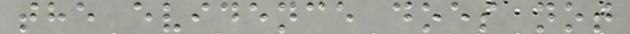the evidence does not
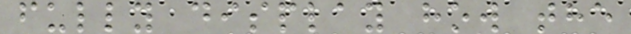fully display how the
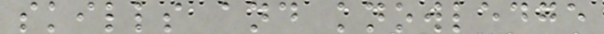skills and knowledge
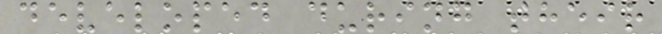developed during their
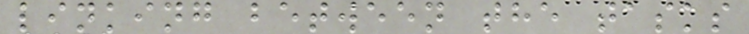linking between the tasks
